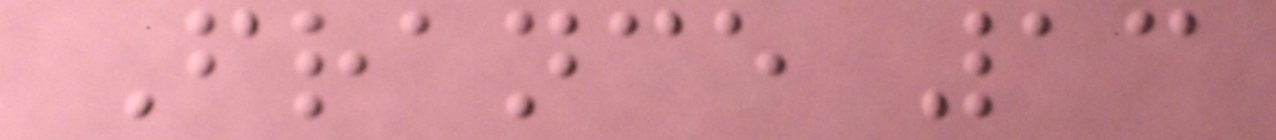France 13
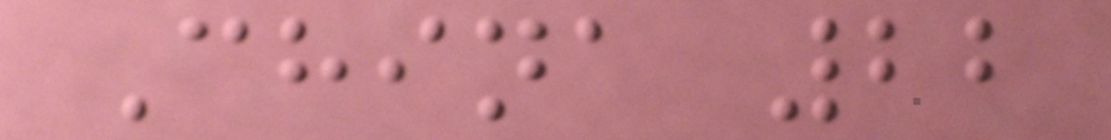China 22
